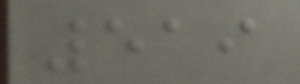519
